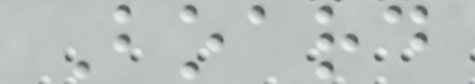Board
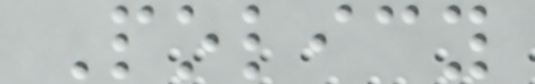Policy
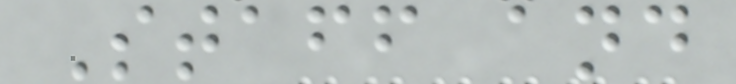Staff and
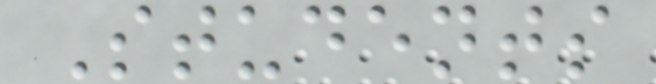Students
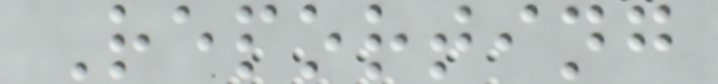Reporting
